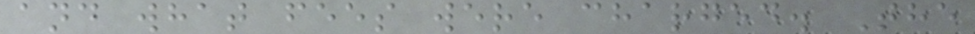and what fees were charged. The
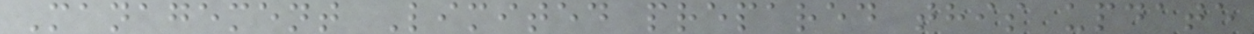Management Limited prepared this update
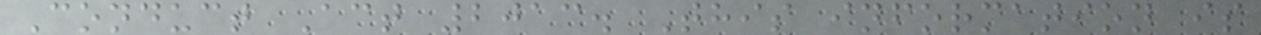Conduct Act 2013. This information is
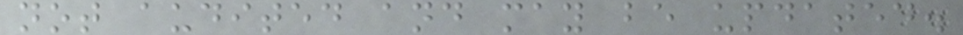not audited and may be updated.
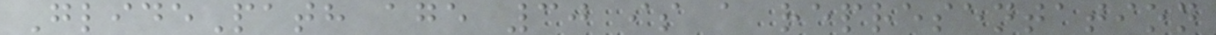GlidePath age 30 is a representation
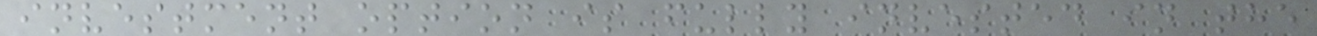investment option is fully invested in the
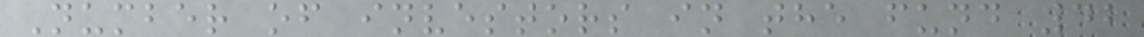Number of investors in the fund 42
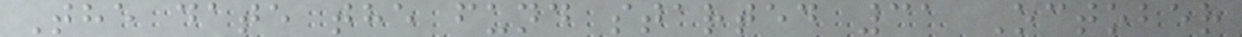The date the fund started 31 October
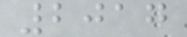2017
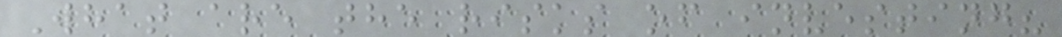What are the risks of investing?
